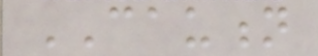CAUTION
